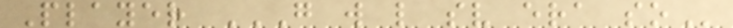Player G W L SV ERA SO
